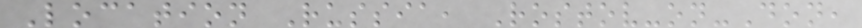Location Russia, Rostov-on-Don,
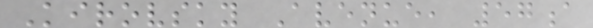Kirovsky Avenue, 57a
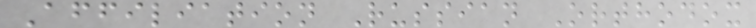Affiliation Russian Orthodox
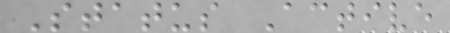Status Active
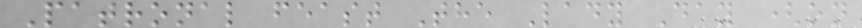Patronal feast The Lady Day (on
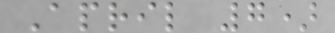April 7)
